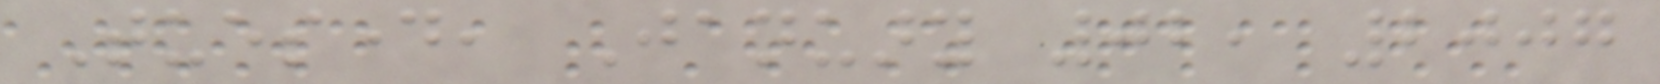Tuesday, January 02, 2007
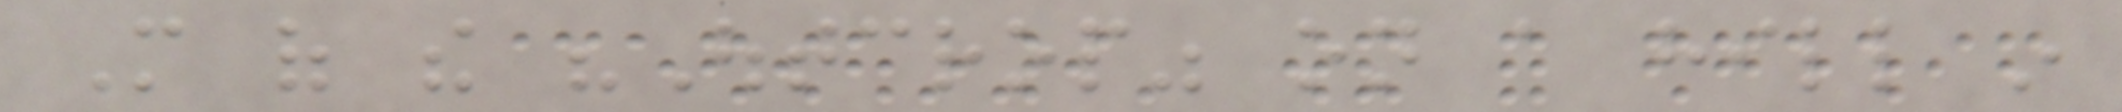More of the "Outcrop" on a hill in
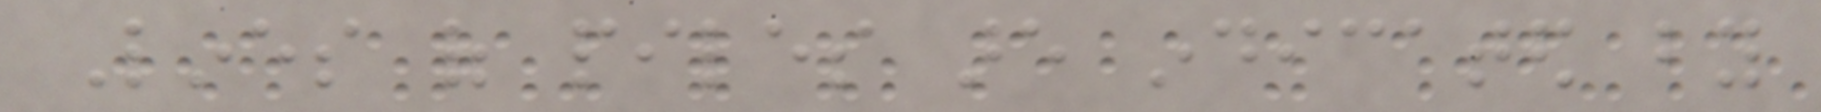Lines of piles are indicated by
